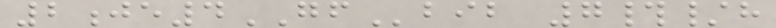2je4GFbib 7#/h
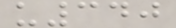u340
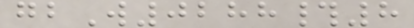gbW0288#8
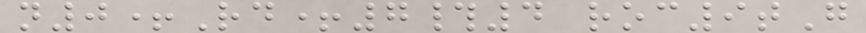n0+Rd+7#4 roc9tG
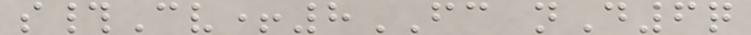s#Cv+8FC nD6q
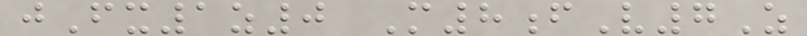jFx1z0 M8fV7Z
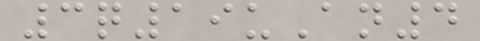3q19uAn4
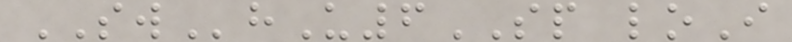SWhU6SP loI
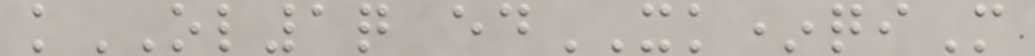kOL1q edXK*qiM
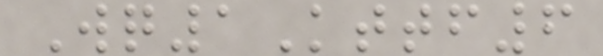Wq1Kttf6
